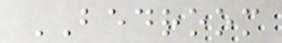BEDROOM
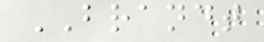BRANDT
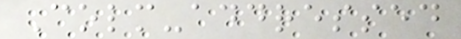Colm-addressed
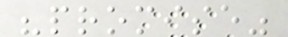"promise"
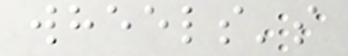wheels's
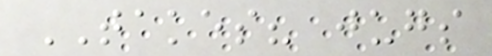TAKES? jugs
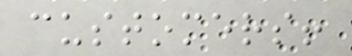customers!
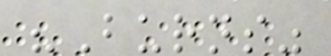"Burns"
